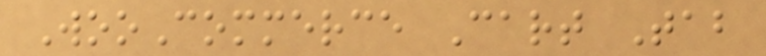WooCommerce Cart Tab
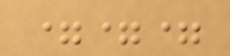===
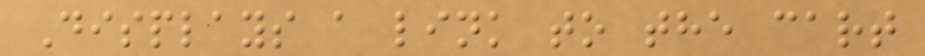Displays a link to the cart
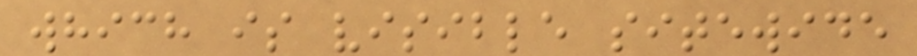which is visible sitewide
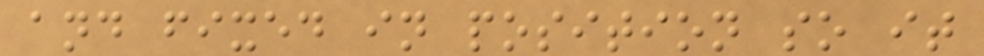and fixed in position so it
